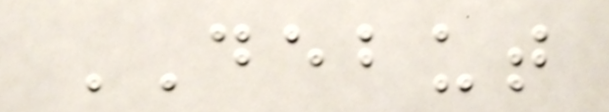DEBUT
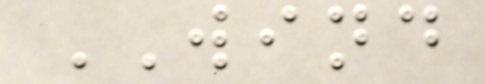WIND
